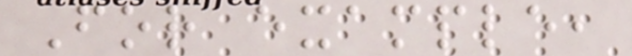For example,
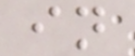in
